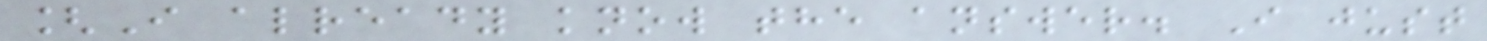[I already know the answer. I just
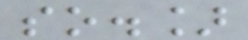so.]
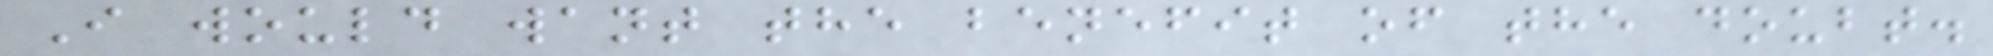I would want the benefit of the doubt.
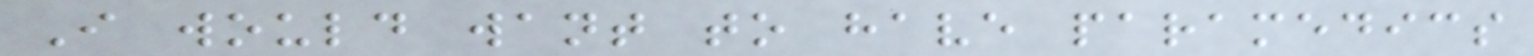I would want to have paramedics
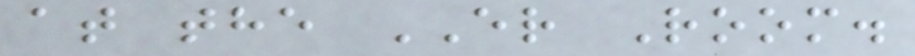at the ER Room.
